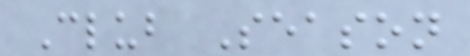Club Season
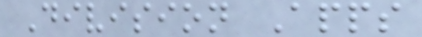Division Apps
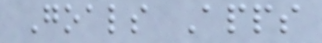Goals Apps
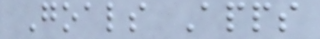Goals Apps
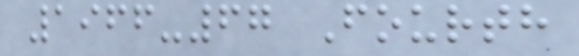1966-67 Fourth
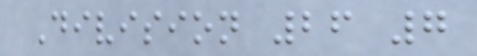Division 26 7
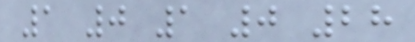1 0 1 0 28
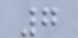7
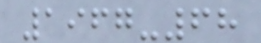1967-68
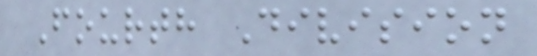Fourth Division
